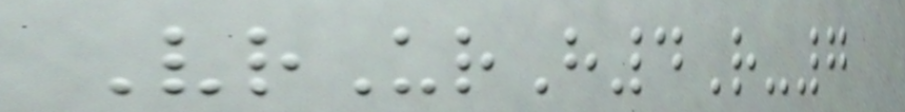VrUrH4R-7
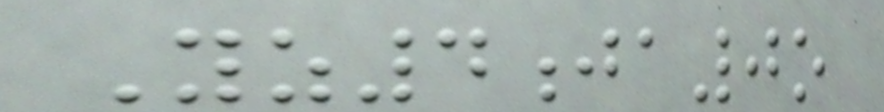Yz4ja0o
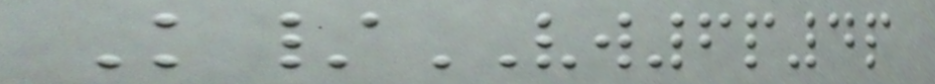K/VW6p4p
